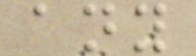any
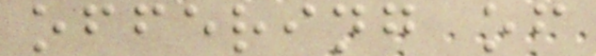offering of
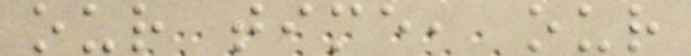our time, our
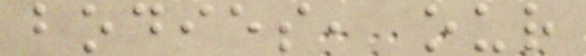bodies, our
